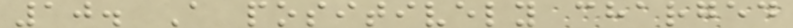10. A positively charged
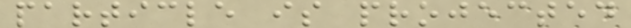particle is projected
